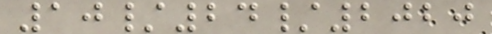10/24/2020
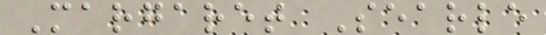Margaret Searle
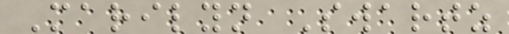Marilyn Swartz
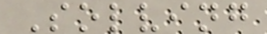Solving
